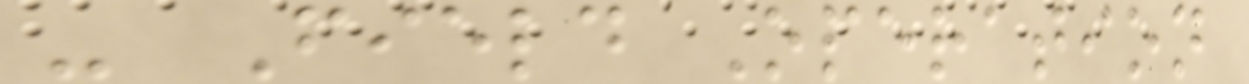- Field Operation
